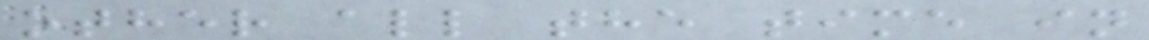other all the time in
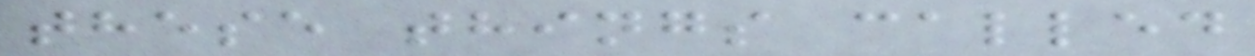these things called
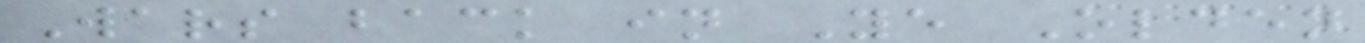Wars back in Ye Olden
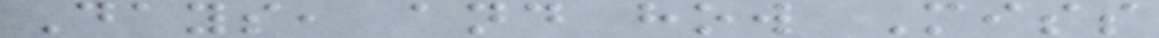Days, and how Miss
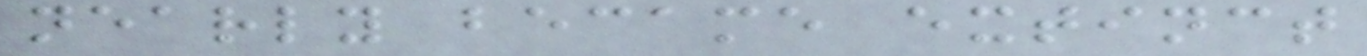nearly became extinct
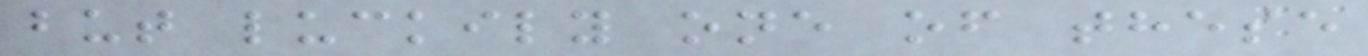but luckily one of these
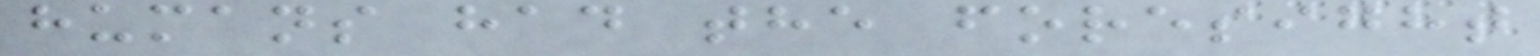humans had the foresight
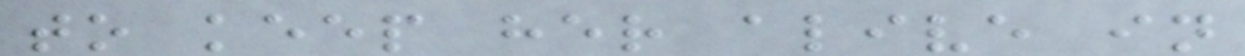to keep her alive in
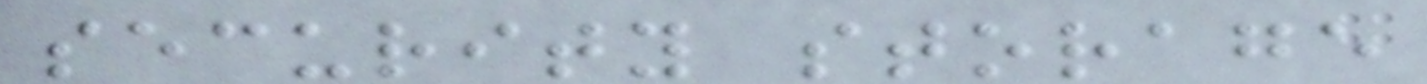security storage
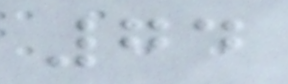74
